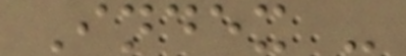Index -
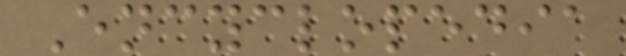Encyclopedia
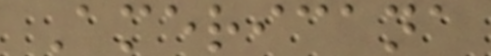Americana
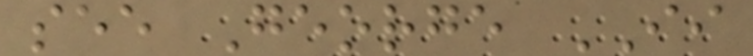see George II
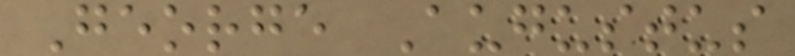George Augustus
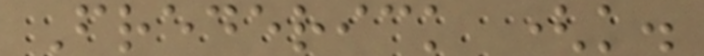Frederick (k.
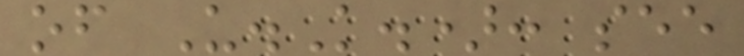of U.K.): see
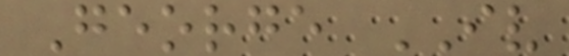George IV
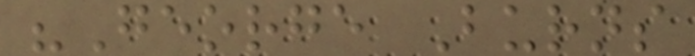"George Burns
